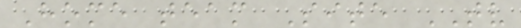Home team Site TV
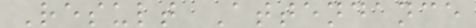Result Attendance
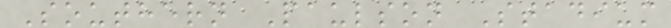Southern Paulson Stadium
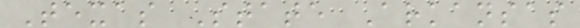Texas State Arkansas
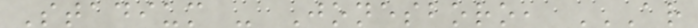Stadium - Jonesboro, AR
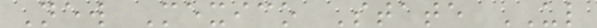New Mexico State UL
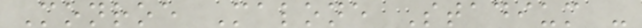Monroe Malone Stadium -
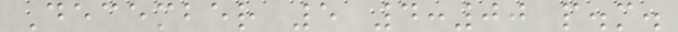December 5 4:00 p.m.
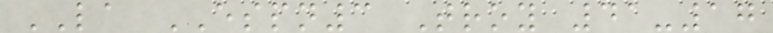LA ESPN3 Troy 41-17
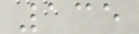135
